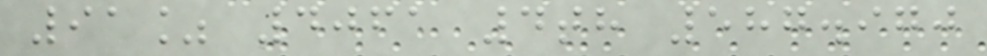91% 4061 4th 587.970
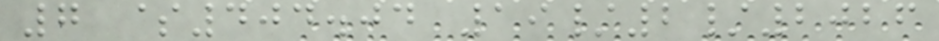7 $404.04 19/2/2026
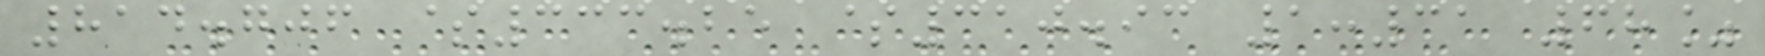814.706 $333.25 $310.93 1:31 68%
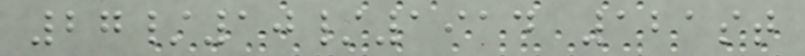27/10/1914 121st
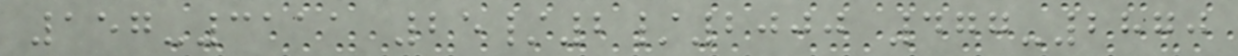157-3111 25/2/2000 477-2870
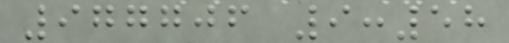977706 9:58
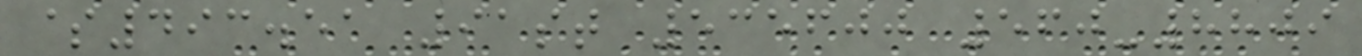$493.51 91st 535600 560-8809
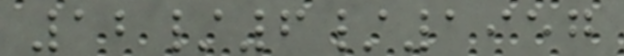12/6/1957
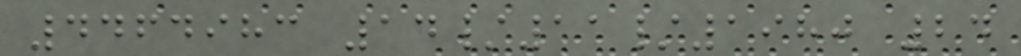4464983 14/11/1980 24
